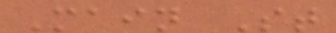Main St
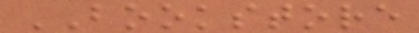BOOKSTORE
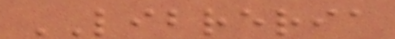LIBRERIA
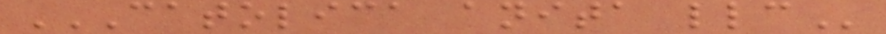CATOLICA ANITA LLC
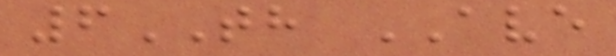6TH AVE
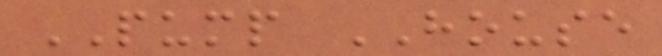PUMP HOUSE
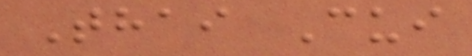Thai Cui
